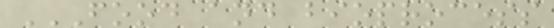FOOD AND BIOPROCESS
